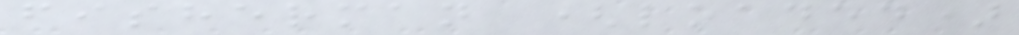fisherman (loaded)
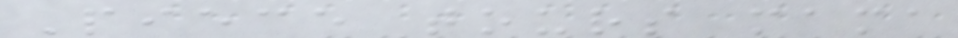Piece tours mama
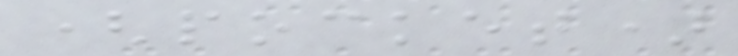(pocket)
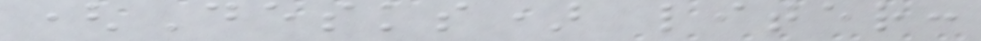(Desks) liter:
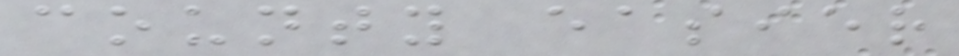county easier
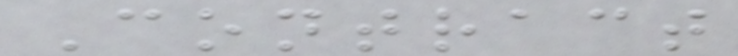Contract
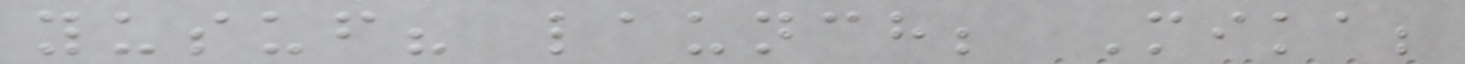yusuf? launch; Mika;
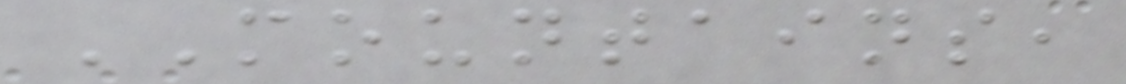MOUNTAINS,
